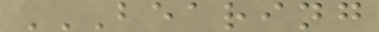BEARING
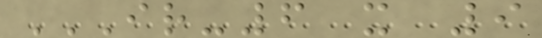IR-6 X 9
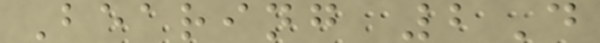Bearing 2D
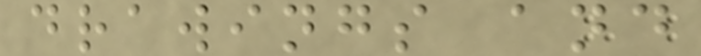drawings and
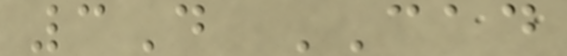3D CAD
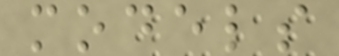models
